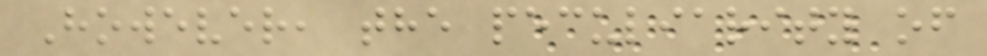However, the peculiarity of
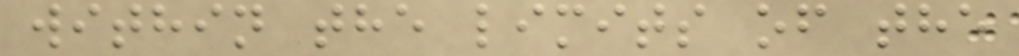within the limits of the
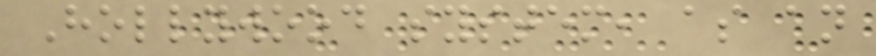Hollywood system, as an
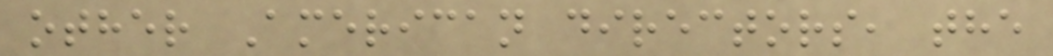other American directors, the
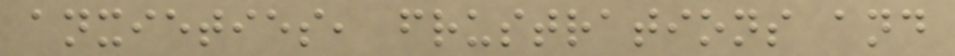anxieties, frustrations and
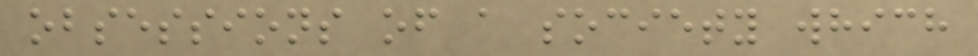obsessions of a society which
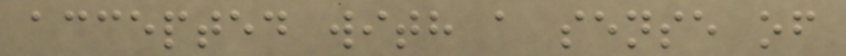accepted with a sense of
